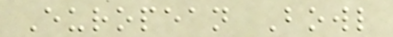European Bowl
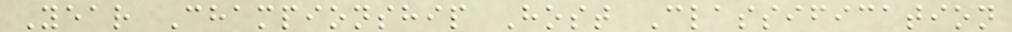Year Championship Host Classification
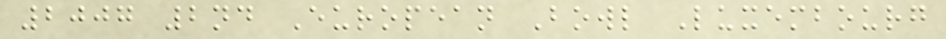2007 2nd European Bowl Luxembourg
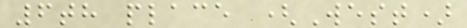6th place (West)
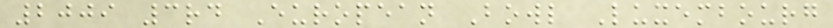2009 3rd European Bowl Luxembourg
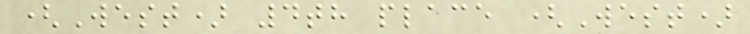(West) 4th place (West)
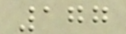177
